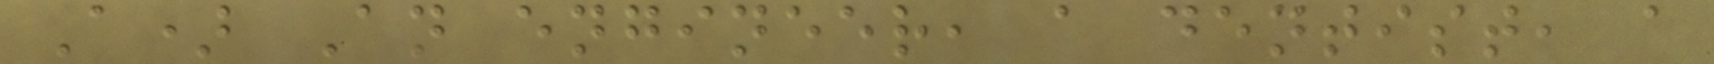A) An engineer, a dentist, a
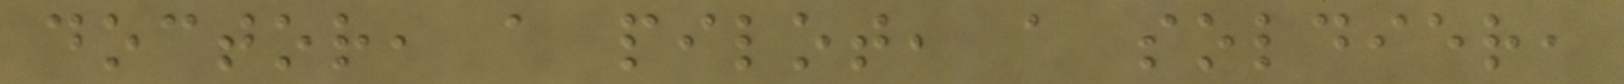doctor, a pilot, a soldier,
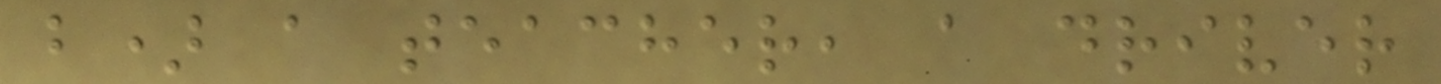b) a teacher, a driver
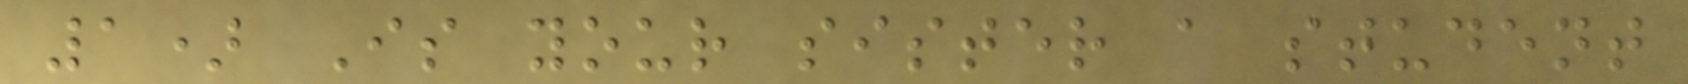1) Is your sister a student
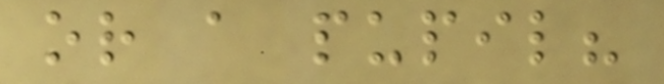or a pupil?
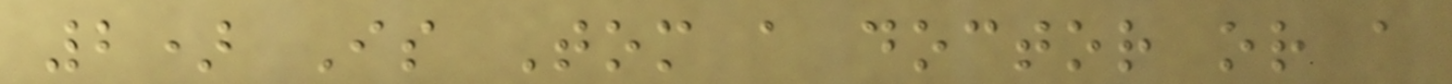2) Is Tom a doctor or a
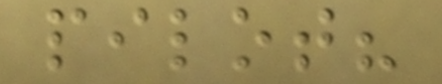pilot?
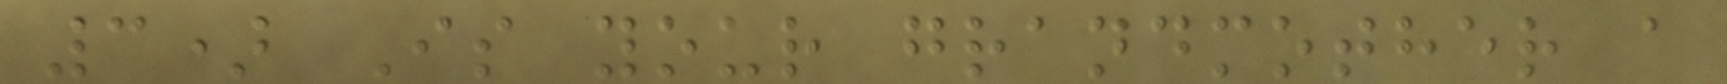3) Is your grandmother a
